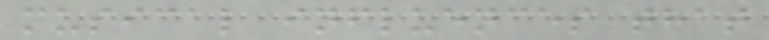musical influences that
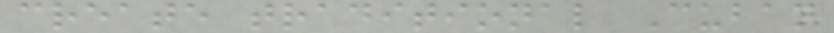create traditional Cuban
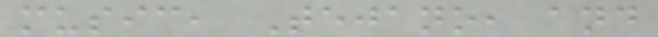music, Tejano, and
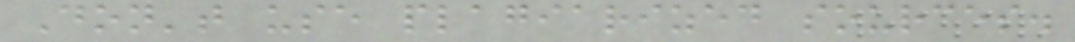Don't use plagiarized sources.
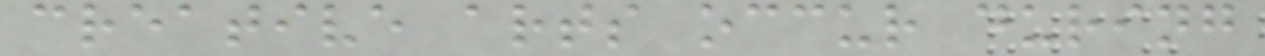creative arts occur during
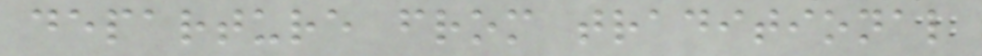departure from traditional
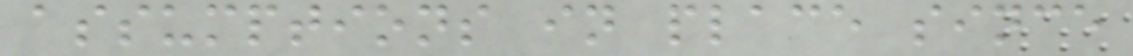assumptions in place since
